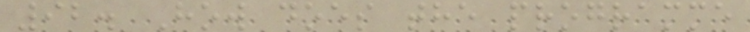92. How does the programme
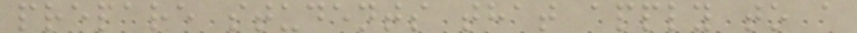prepare students that apply to a
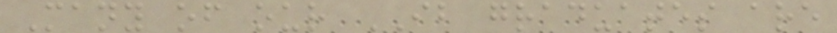Many of our IB graduates are
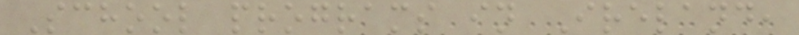School programs in Ireland,
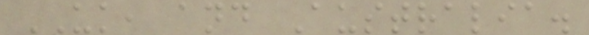UK, and Australia.
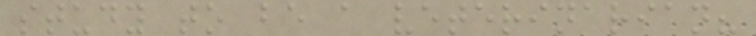study to be a veterinarian?
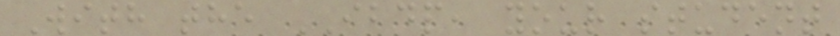With the IBDP, your student
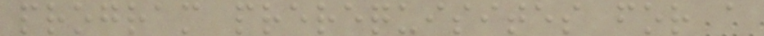program prerequisites for a
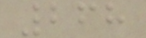268
